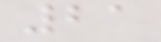21
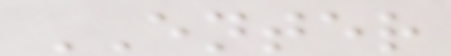ENTER
